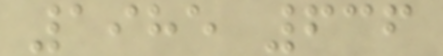1985 636
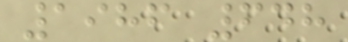1986 648
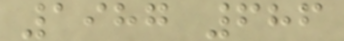1987 686
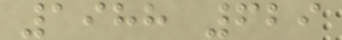1988 629
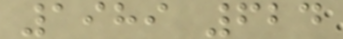1989 624
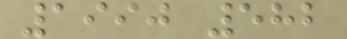1990 582
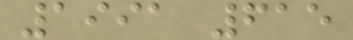1991 615
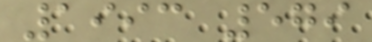1993 579
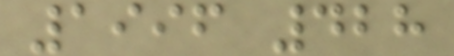1996 428
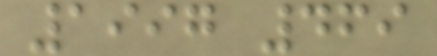1997 469
